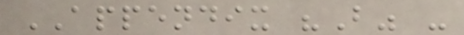APPENDIX "B" -
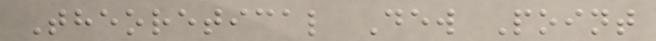Theoretical Dew Point
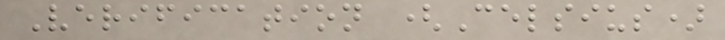Verification (Celsius)
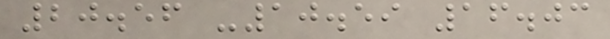20.56 -10.59 16.03
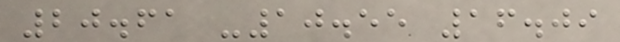20.61 -10.55 16.09
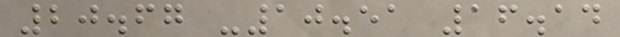20.67 -10.51 16.14
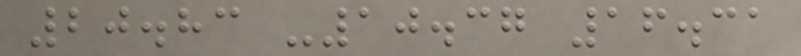20.83 -10.37 16.31
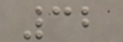32
